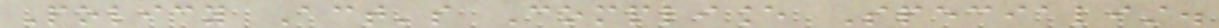Policy Act's Compliance Specialist.
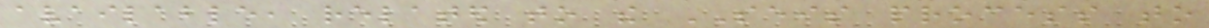available, related to the SEIS process to
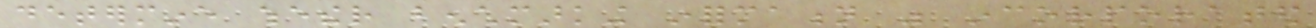determine whether benchmarking information was incorporated
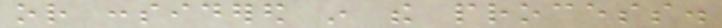or considered in the process.
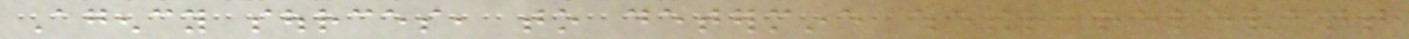Agency sources, to determine whether relevant
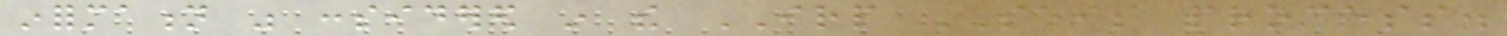information was considered in the IRP SEIS process.
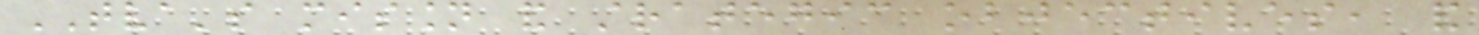TVA's mission and strategic objectives, and
